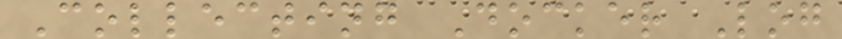Collecting Docker Log
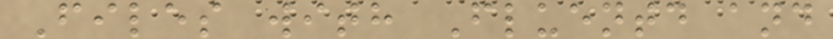Files with Fluentd and
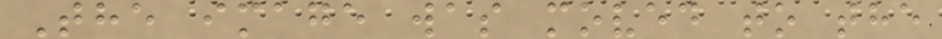The image was moved to the
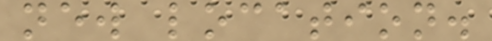new location.
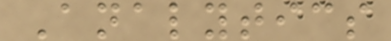Analytics
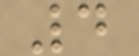4
